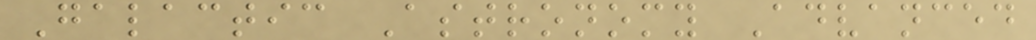Galactic Astronomy Advanced
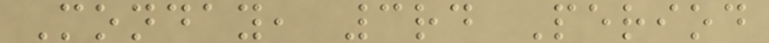Monday, 3rd Period
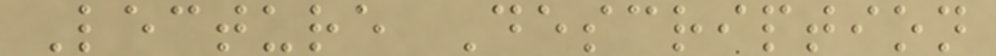Lecture Description
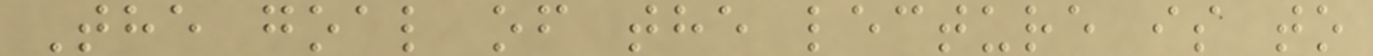The goal of the lecture is to
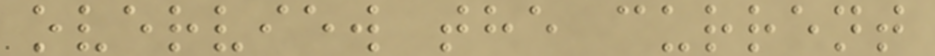overview the current
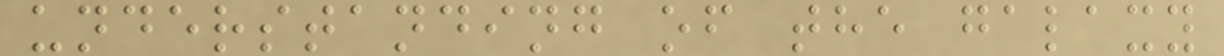understanding of the galaxy
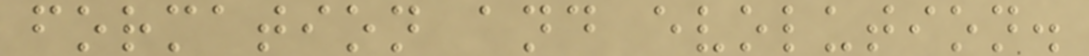formation and evolution.
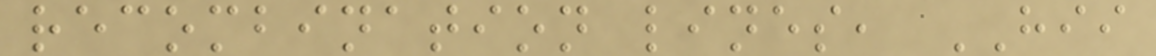recombination lines, HII
